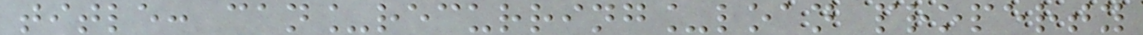title: can_recurring_loan property
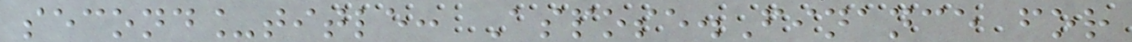second_title: Aspose.Finance for
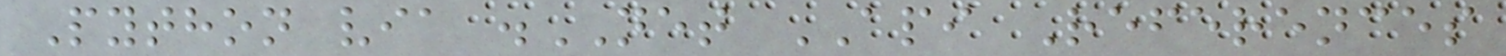Python via .NET API References
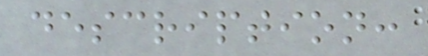description:
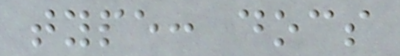type: docs
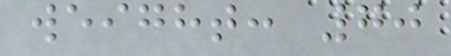weight: 70
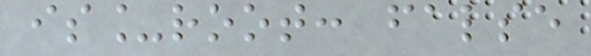is_root: false
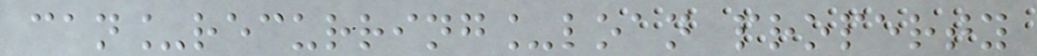can_recurring_loan property
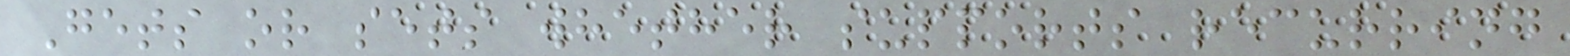Gets or sets whether supports recurring
